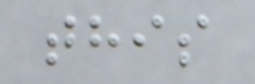this
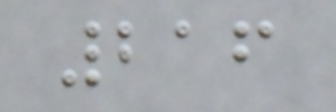216
